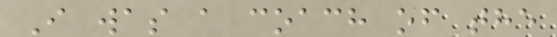I was a coach of the
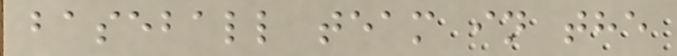baseball team in the
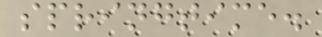springtime.
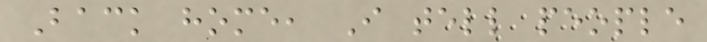Back home, I tell people
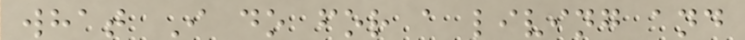what I do for a living and
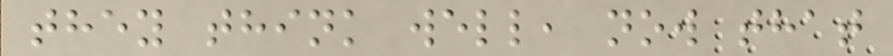they think well, now that
